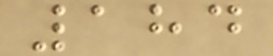184
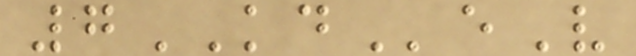7KDeV
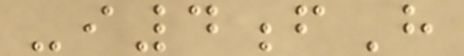-i4fH
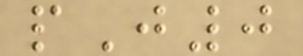pJ0
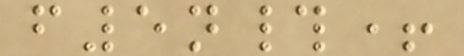f5n#+
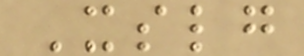Xslg
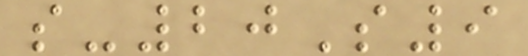s-20S9
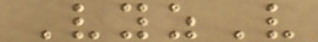VyzV
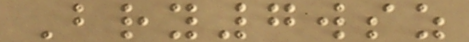Bry7wsz
